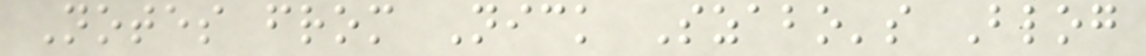Notes from Nick Szabo's Blog
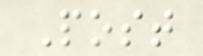Post
